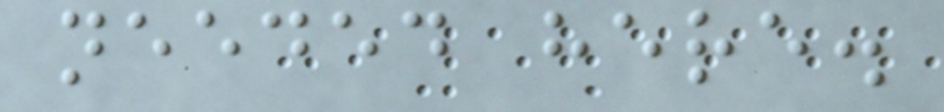needed here.
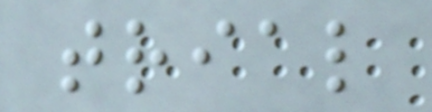trial
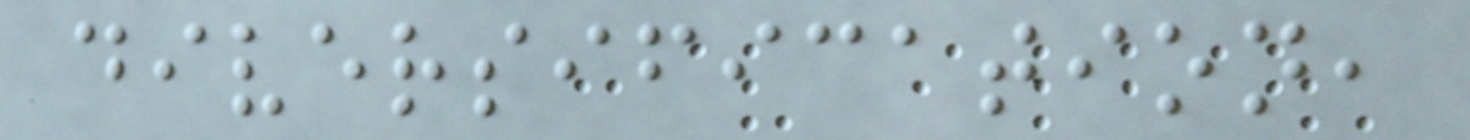diversification,
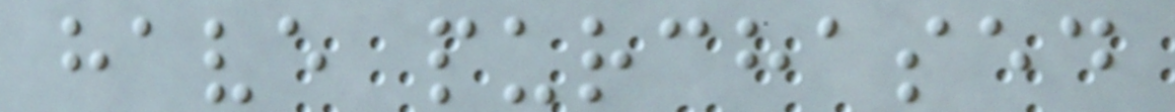have purchased
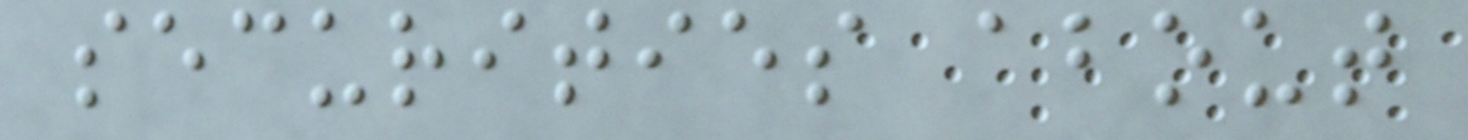securities about
